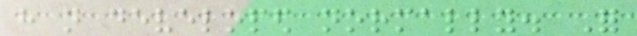have not developed normally. For
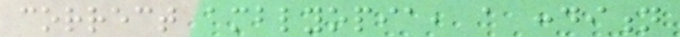correct amblyopia, a condition
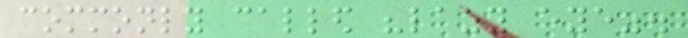commonly called "lazy eye".
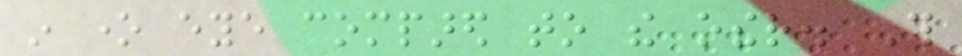in one eye compared to the other. This
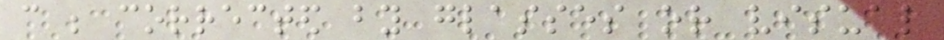can be corrected by glasses or visual
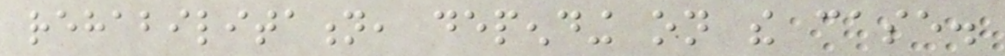rehabilitation, depending on the case.
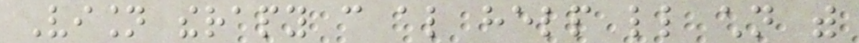Vision therapy can also help little children with
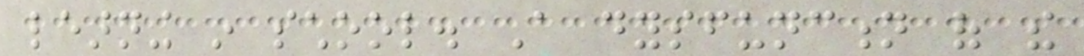learning in school. A dysfunction of the
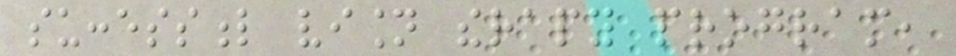successful vision therapy program,
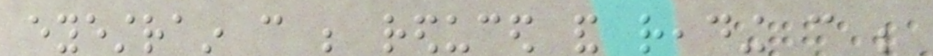eyestrain can be reduced and reading can be
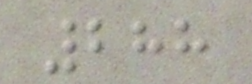288
